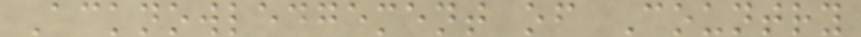Acknowledgement of Country
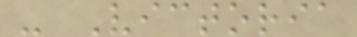- Victoria
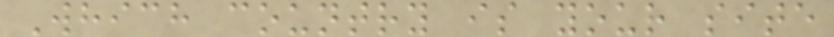Which country is your site
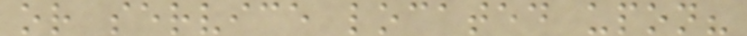or service located upon?
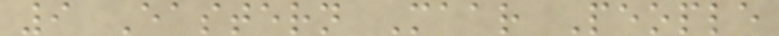9 Eastern Maar People
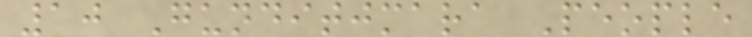10 Gunditjmara People
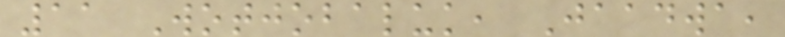11 Wotjobaluk, Jaadwa,
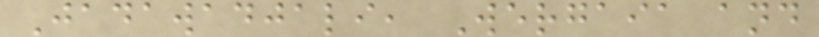Jadawadjali, Wergaia and
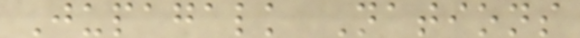Jupagalk Nations
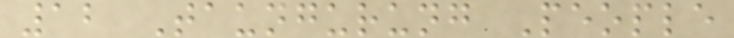12 Taungurung People
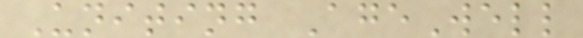Uniting AgeWell
